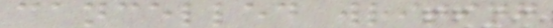cancelled writing
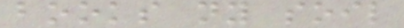books ny soil
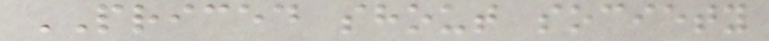PRICED shout society
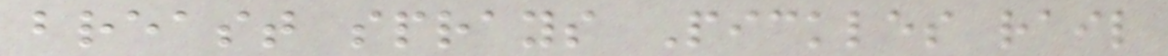breast sprays Pickles rail
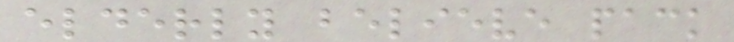elderly believe pack
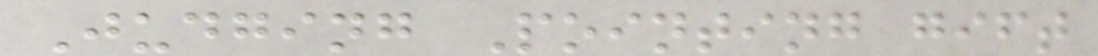Judging Pointing gift
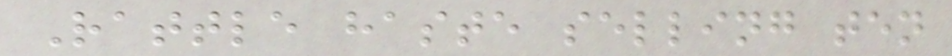Rattle haste selling ten
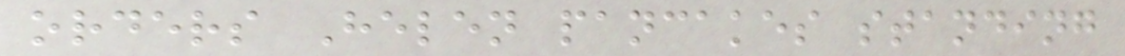orders Helen pancakes standing
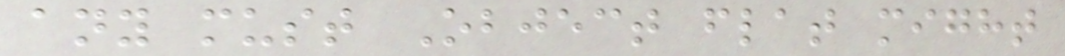any must Object flat might
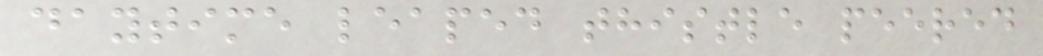daytime leaped thistle peered
